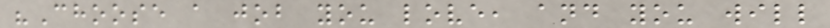"Choose a job you love, and you will
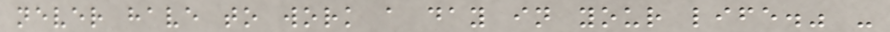never have to work a day in your life." -
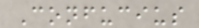Confucius
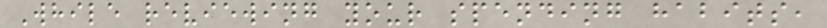While reviewing your spending habits,
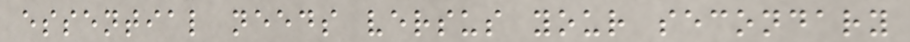essential needs versus your secondary
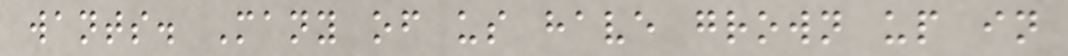wants. Many of us have grown up in
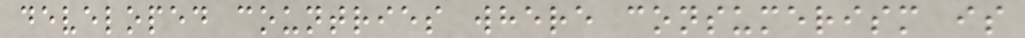developed countries where consumerism is
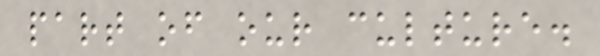part of our culture.
